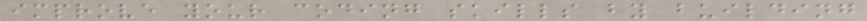improve your coding skills by building
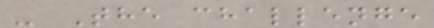- The challenge
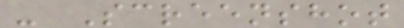- Screenshot
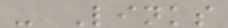- Links
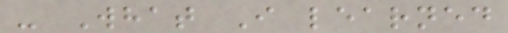- What I learned
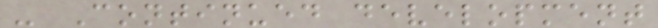- Continued development
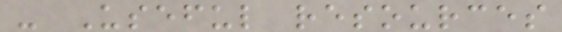- Useful resources
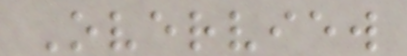Overview
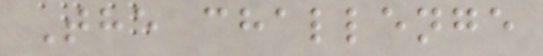The challenge
